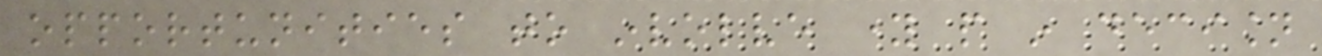opportunities to involve young people in decision
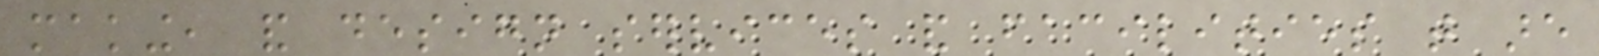making, and design services and facilities that are
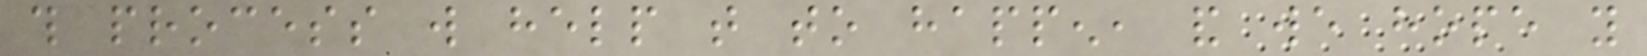this process will help that to happen, and we hope you
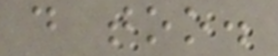do too.
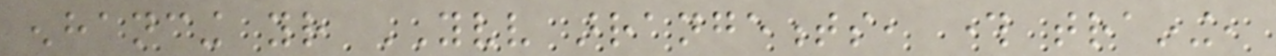enhancing your YVV arrangements, through training,
